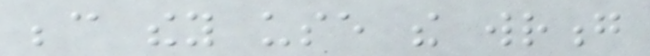because they use the wrong
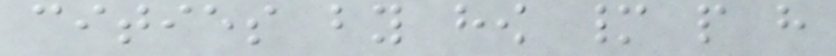cities by how many people have
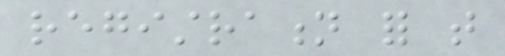registration for that
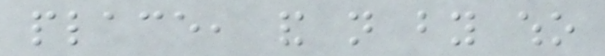place, and not by who
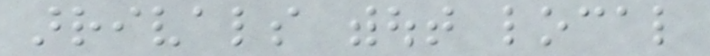arrivals without local
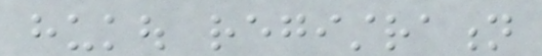hukou registration
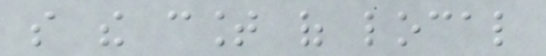so the count of local
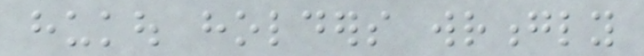hukou holders wrongly
